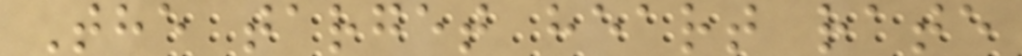The target heart rate
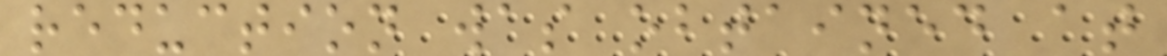reduction was obtained at
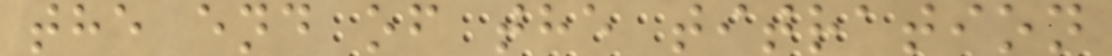the end of the titration
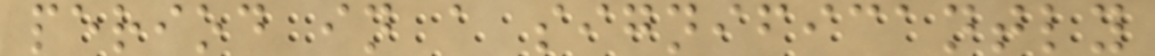period in a significantly
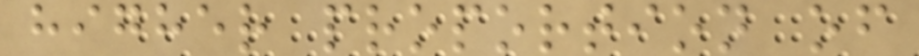higher proportion of
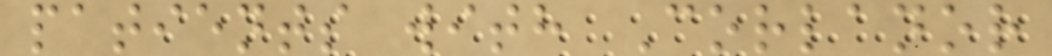patients with Corlanor
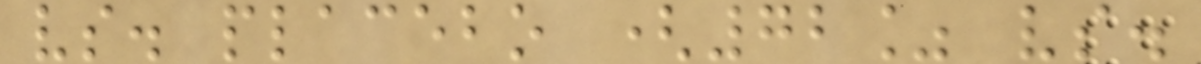vs. placebo (72% vs.
